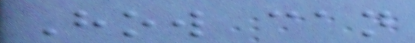How can
